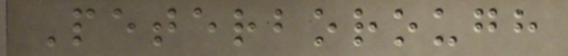Peterborough
